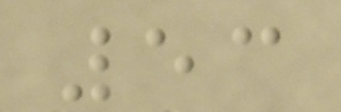53
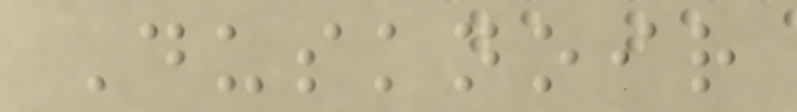Dusknoir
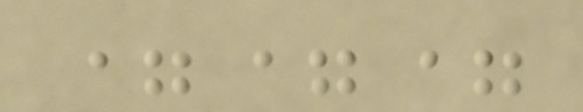===
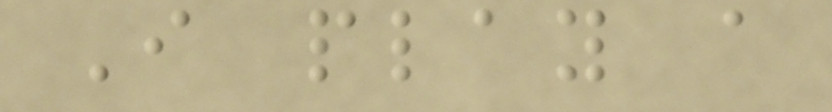I play a
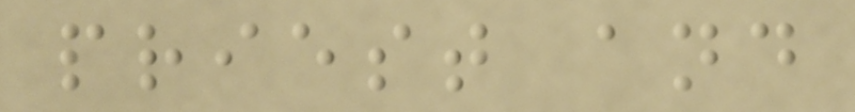priest and
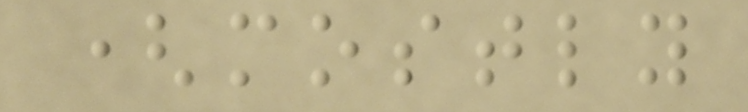(mostly
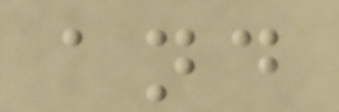and
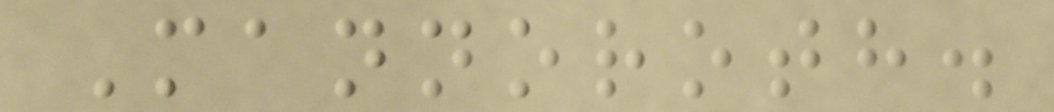Mannoroth.
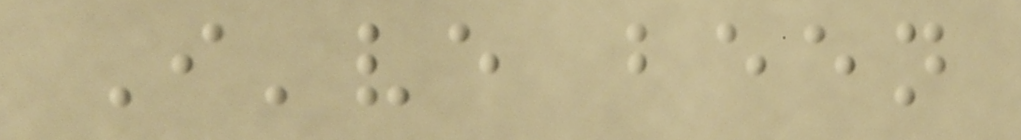I've been
